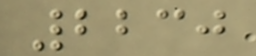2230
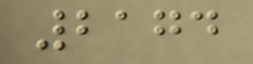2174
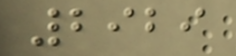2929
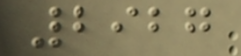2927
